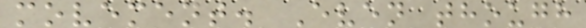movement. Even though
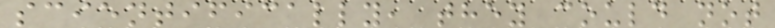scientifically, they could not
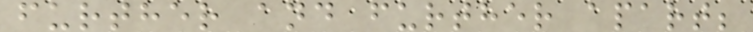further and further apart;
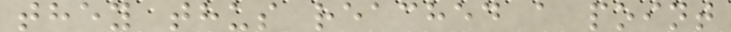they thus reached a point
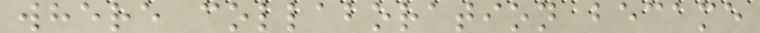where collaboration became
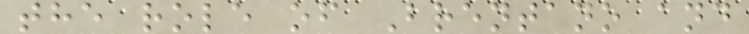the role of Brentano and
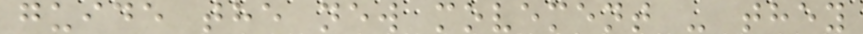guide the new movement - they
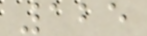125
